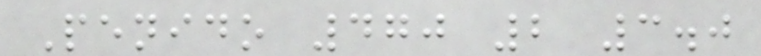Penido 470 2 3.0
